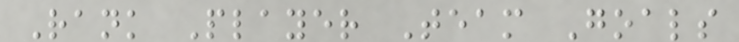Rank Player Team Goals
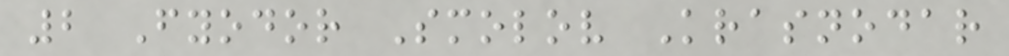2 Fyodor Smolov Krasnodar
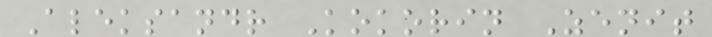Aleksandr Kokorin Zenit
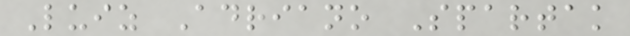Luiz Adriano Spartak
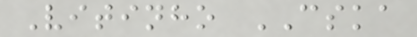Vitinho CSKA
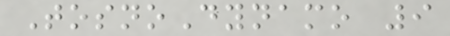TosnoDynamo 9
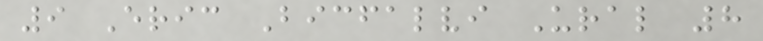9 Eric Bicfalvi Ural 8
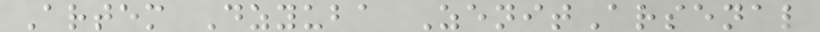Artem Dzyuba ZenitArsenal
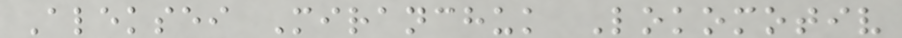Aleksei Miranchuk Lokomotiv
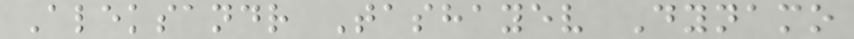Aleksandr Tashayev Dynamo
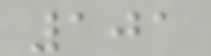101
